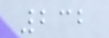232
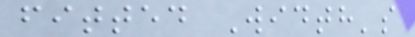fitted Width's
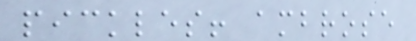pickles! ambrose
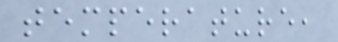temperature,
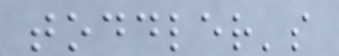toddler's
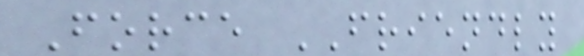Force FRIENDLY
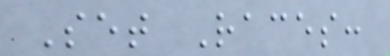Set Races:
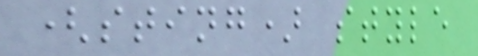(sting) style
